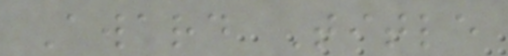Award Title
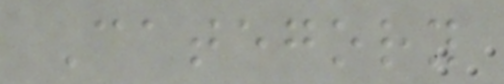Category
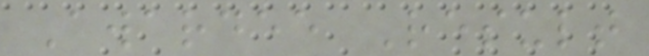Awardee Result
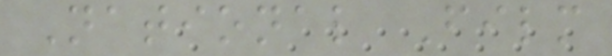National Film
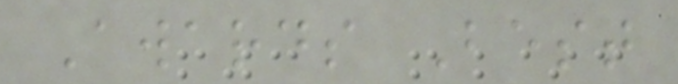Awards Best
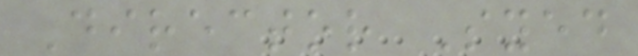Director Syed
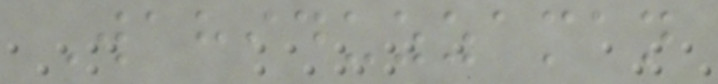Wahiduzzaman
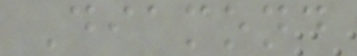Diamond
